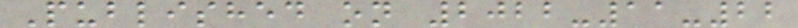Published on 2022-11-22
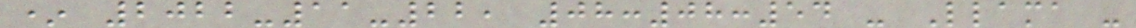* 2022-11-22, 08:08:54 - Llama -
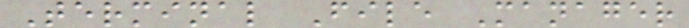Terminal File Manager
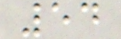54
